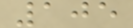105
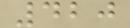420
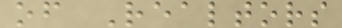of Realtors
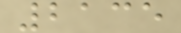2135
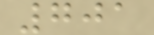701
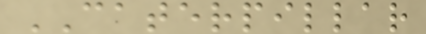CATERPILLAR
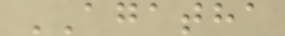AGATHA
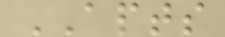APTS
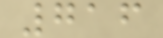716
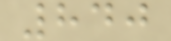840
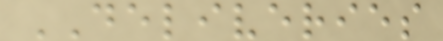DELIVERIES
